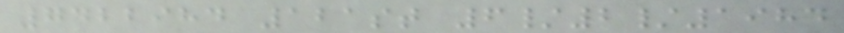7422984 121st 6/2/1984
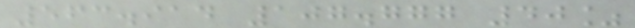563.914 107.777 40%
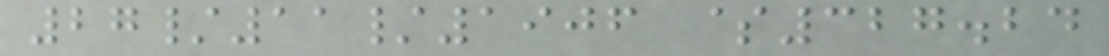27/11/1906 $327.24
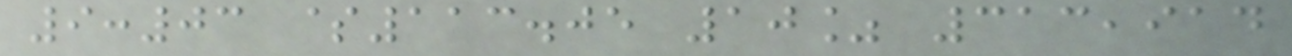9:03 $113.05 10% 313,914
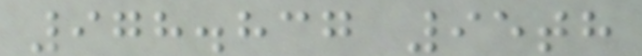978.837 95th
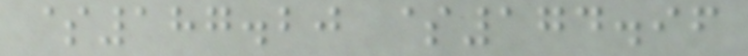$187.20 $174.96
